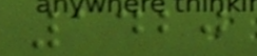1420
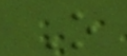O
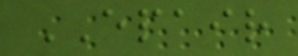EPAIR
